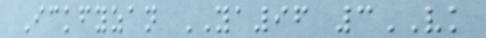Ickfyzan YA96 3VK
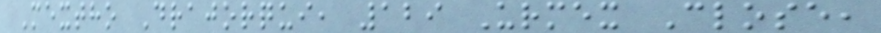Mextho Drajorqui, 129 Urmex Close,
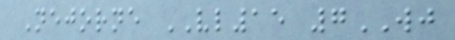Nejorne VL15 7WJ
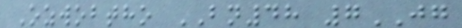Ozwobtho BN48 7JG
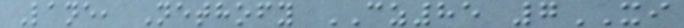Lane, Nethofy CZ85 7XI
